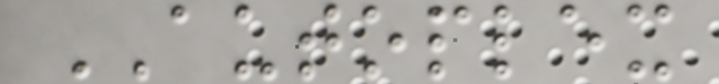AUTOPLEX
